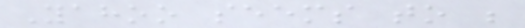Yahoo seems to be
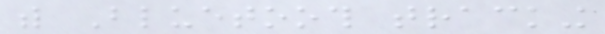with Bluetooth tracking
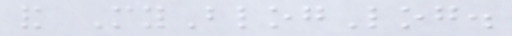and MyBlogLog.
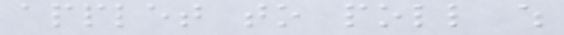applet to poll which
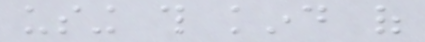using this kind of
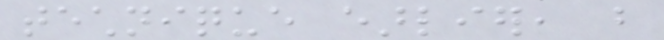technique earlier, but
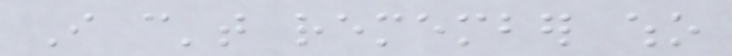I can't remember who
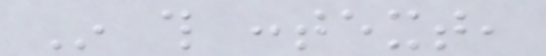In this context,
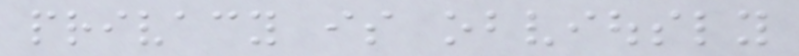privacy is obviously
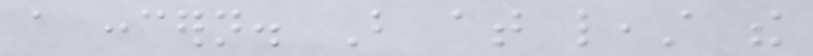a concern. But at least the
